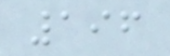196
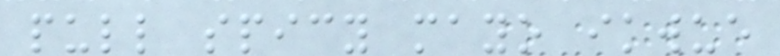pull spicy mayo ikwue
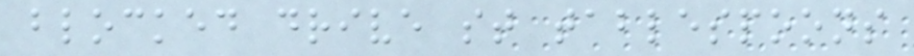blocked drive st tablespoons
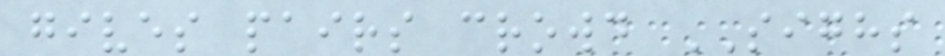gives pairs crowd SIGHS
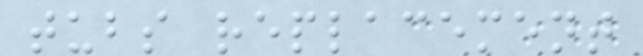tubs replacement
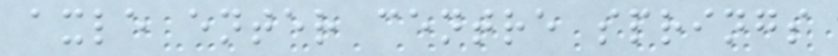axle enter centre springs
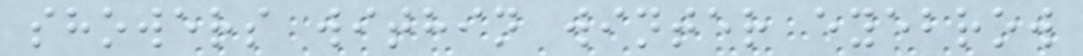showers within winter eyebrow
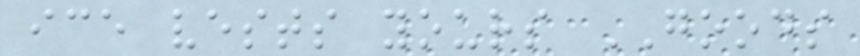ice vests yours GOODS
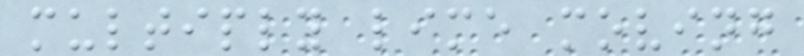multiply lime moving
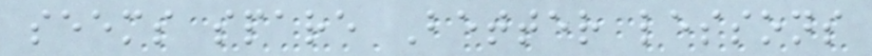seems spare Better lessons
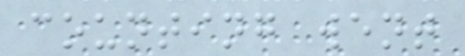counting went
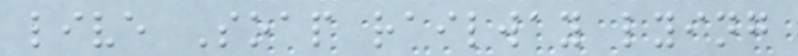live Soap railway lying
